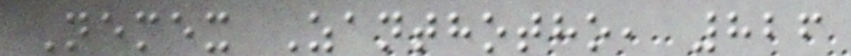Nemex Zanthotho, 826
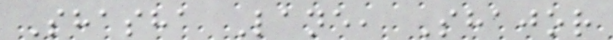Shasha Lane, Shajor
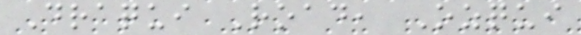Draqui Road, Ozqui
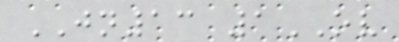JN13 1OV
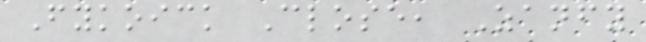Fykoick Close, Zanfy
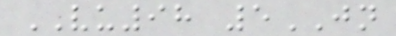VU98 5JN
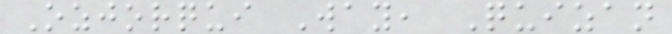Ozjorqui Way, Quizan
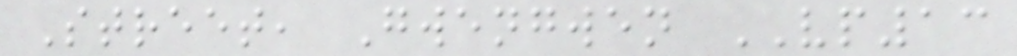Street, Gwengwen VP13
